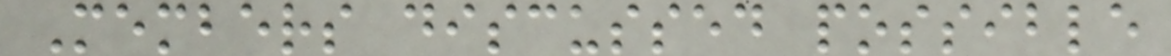Members discussed possible
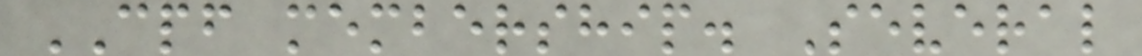CPF membership. Several
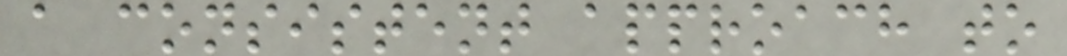a consistent approach to
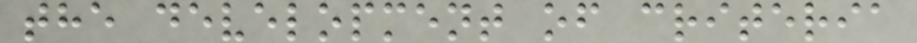the development of criteria
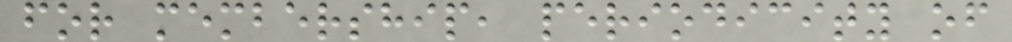for membership, periodicity of
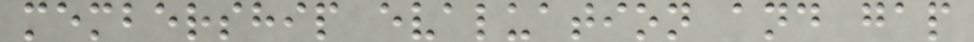membership evaluation and gap
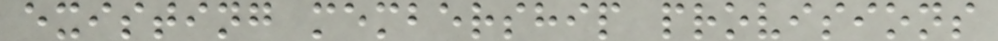existing membership provisions
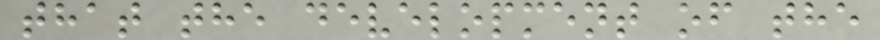that the development of the
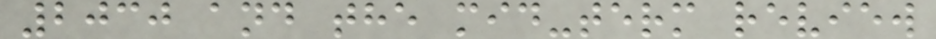2030 and the mid-term review
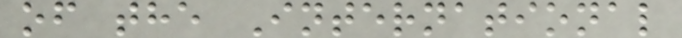of the International
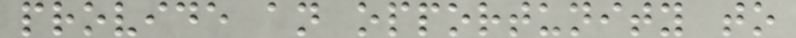provide an opportunity to
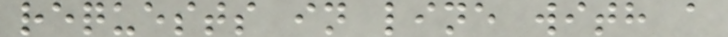requests in line with a
